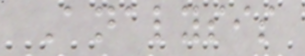Analysis
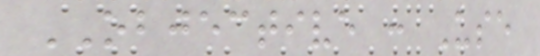OBJECTIVE : Use
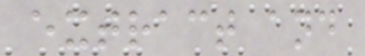extract and
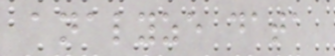analyze data
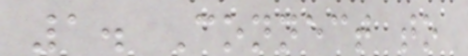1. Connect to
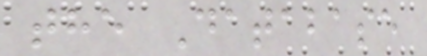the Database
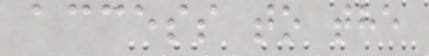access to the
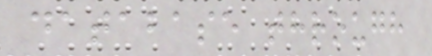database through
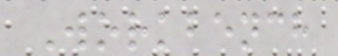Workbench
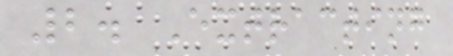2. Extracting
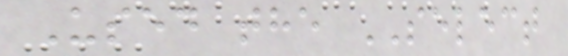Used the SELECT
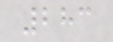283
